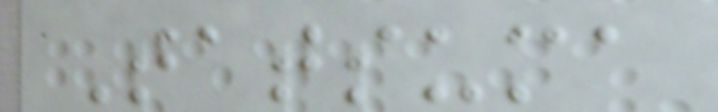Tatsuma
